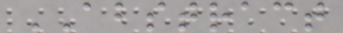ABSTRACT
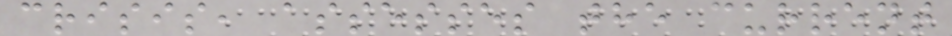crisis, assesses the current
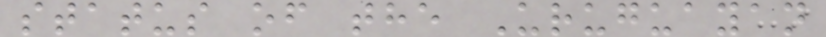status of the Uruguayan
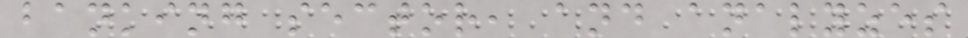banking sector, and analyzes
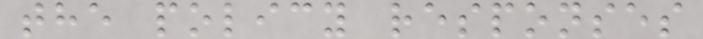the policy responses
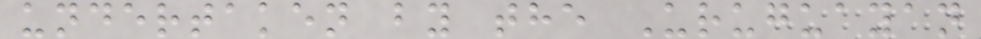undertaken by the Uruguayan
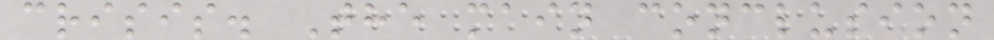crisis. The main conclusion
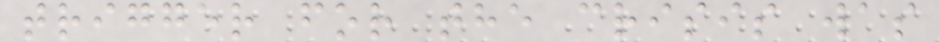trigger for the crisis was
